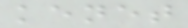kenet
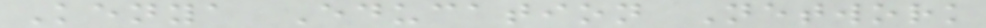Kenya Education Network
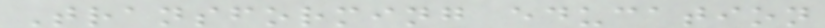Transforming education
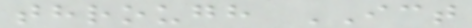through ICT
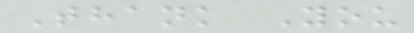Thank You
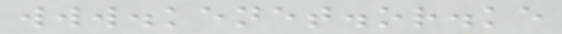www.kenet.or.ke
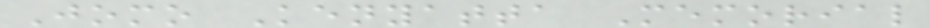Jomo Kenyatta Memorial
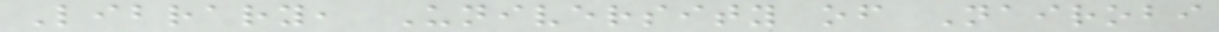Library, University of Nairobi
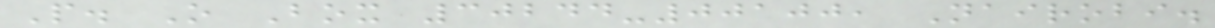P. O Box 30244-00100, Nairobi.
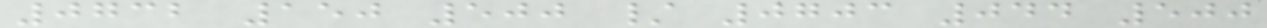0732 150 500 / 0703 044 500
